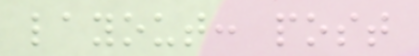layout: post
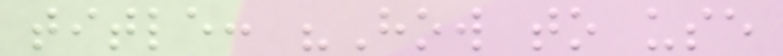title: "How to use
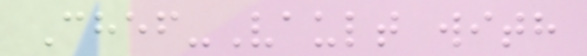Chef-Vault with
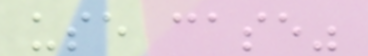use case"
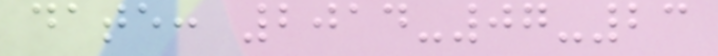date: 2014-07-23
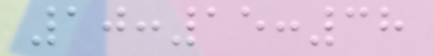10:15:38
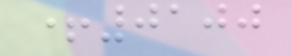+0100
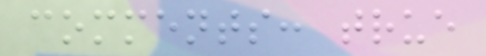comments: true
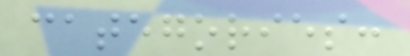categories:
